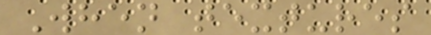When textures
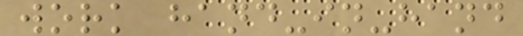work hand-in-hand
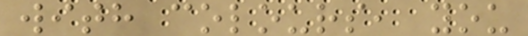with colours, you
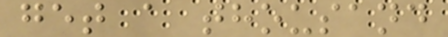get a thousand
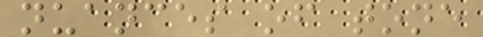nuances of tone
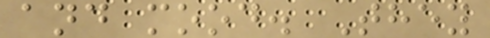and mood. They
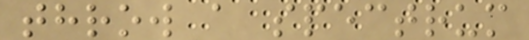throw a spectrum
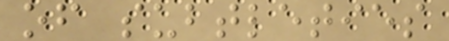of subtleties
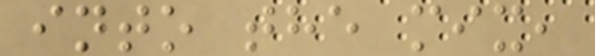into the mix,
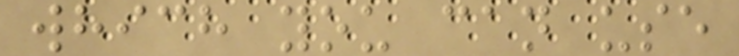which you can use
